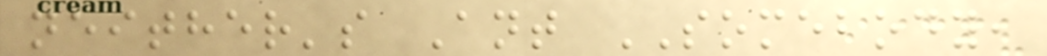neither's Ant SOMEBODY,
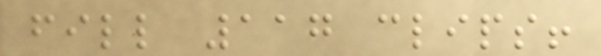fill 117 clips!
